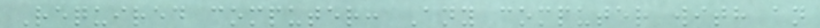Required computer: Any computer with an
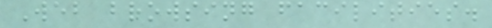Web browsing facilities.
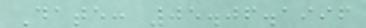Date: 05.06.1996
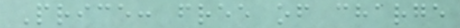Price: free of charge
